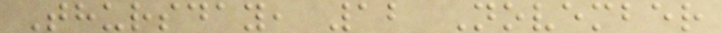Thursday, 12 November
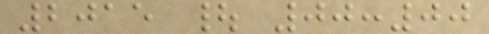2015 | 00:00
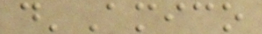d'Amico
